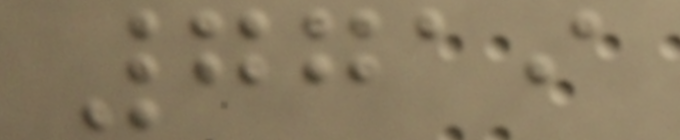7719
